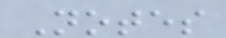Notes
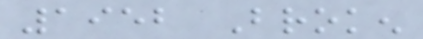1952 Broken
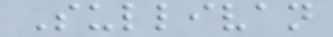Sullivan
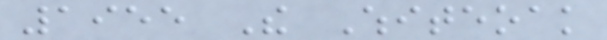1955 The Whiteoak
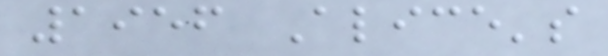1956 Alice's
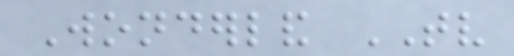Wonderland TV
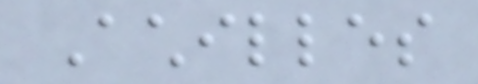Achilles
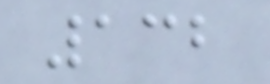132
